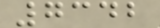7342
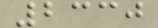2330
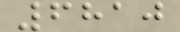6810
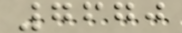7670
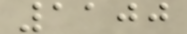1100
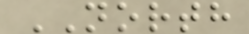NORTH
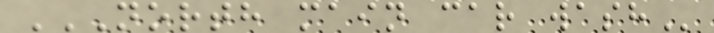NORTH MAIN CAR WASH
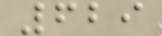629
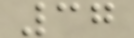37
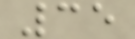35
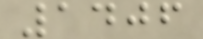1406
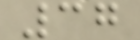37
